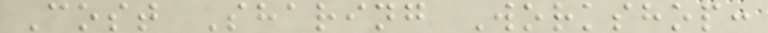Cost Sharing Workshop:
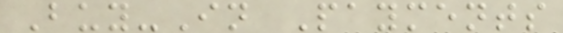Buy-In Payments
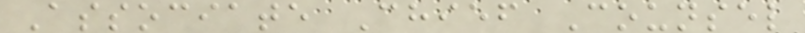Associate Chief Counsel
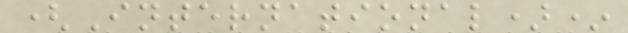(International)*
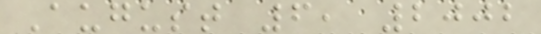August 6, 2002
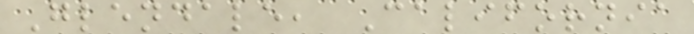Glendale, California
